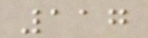117
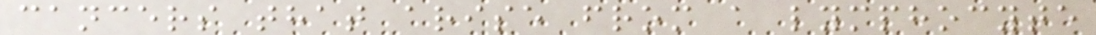cancers that arise from a lymphocyte
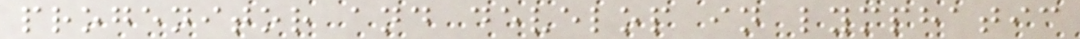progenitor and develop in lymphatic
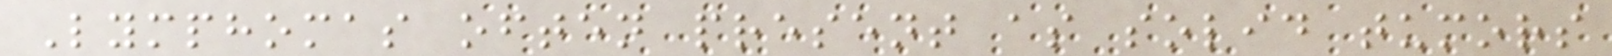Lymphomas often present as solid tumors
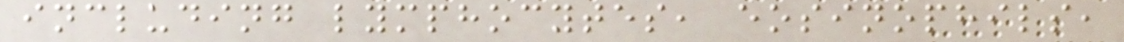including lymphocytes, eosinophils,
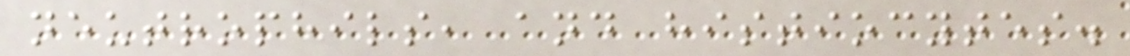neutrophils, and histiocytes.
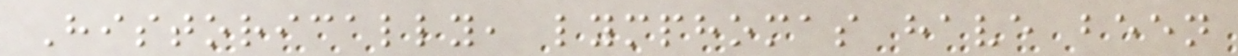Historically, lymphomas have been
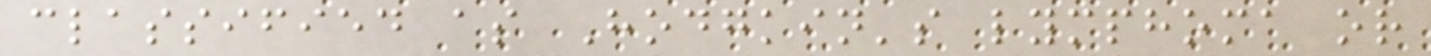classified as Hodgkin's lymphoma or
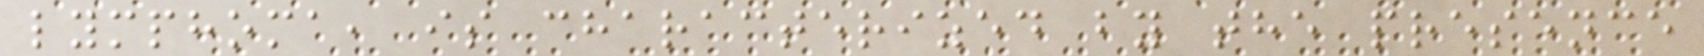lymphoma, is characterized by the presence
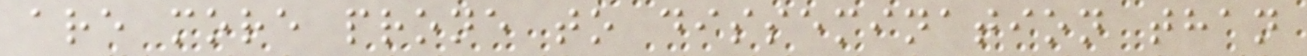are more prone to dissemination than
